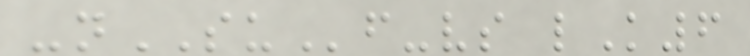-nSUf-vs lK6
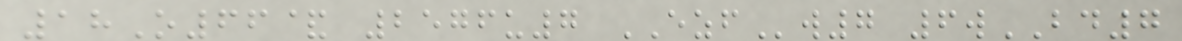18O66& 2576u7 EZFw7 6wBD7
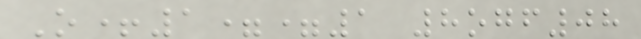O+1==1 8ogf08
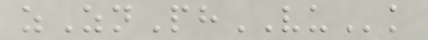zZnPhVUk
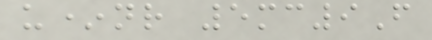u*nr 5mc9F
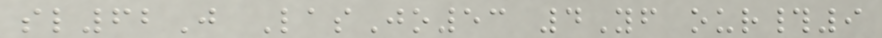sl62J LasJo53 4Yf our#9
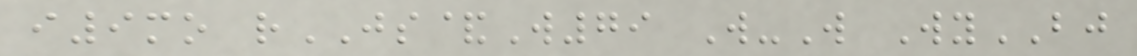i9mo rJS&W79 W-W WyBJ
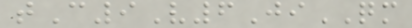tC9V6JiQM
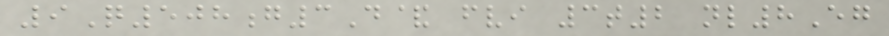9Q508g3D& fvi 3t2 nl8Eg
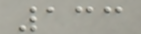133
